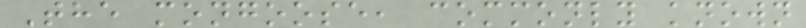The mongoose, commonly known
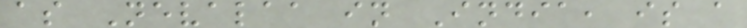as Nevalaa in India, is a
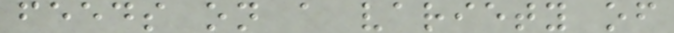feeds on a variety of
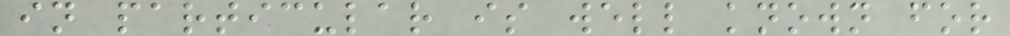in particular is well known for
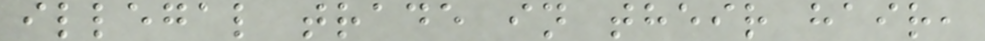illegal trade in their hair,
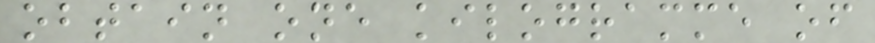obtain one kilogramme of
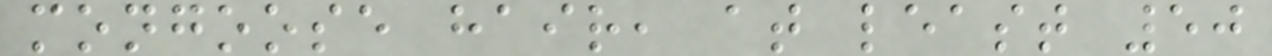mongoose hair, at least 50
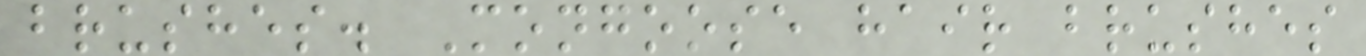brushes. Mongoose hair brushes
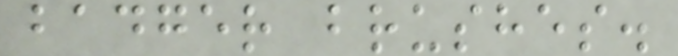badger brushes.
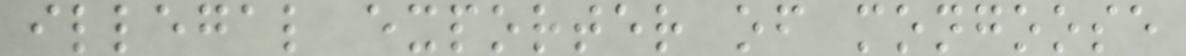illegal exporter of mongoose
